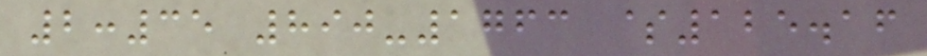2:35 890-1763 $125.16
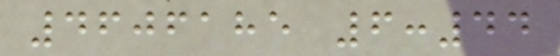4606185 6:44
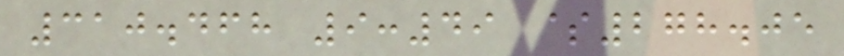310.468 9:49 $278.05
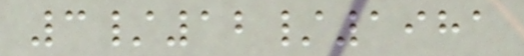3/12/1981
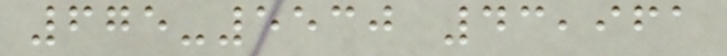675-5530 43,961
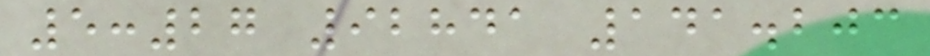5:27 92841 141.203
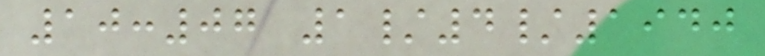10:07 1/4/1940
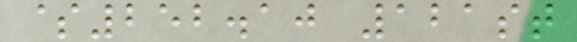$252.10 121st
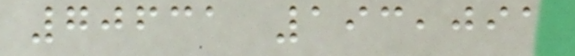70631 193,091
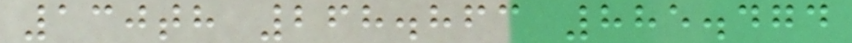130th 268.863 885.474
